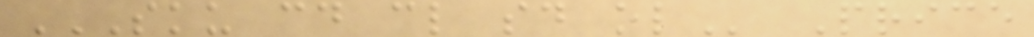SKU CD CL SD OL Price
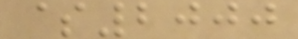$2000
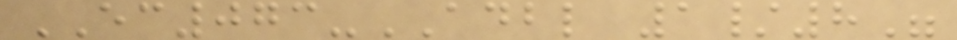EC073-ADBL 1/8"
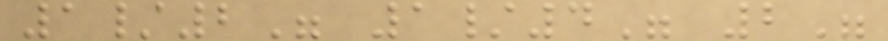1/2" 1/4" 2"
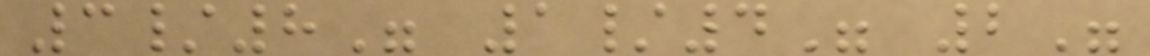3/8" 1/4" 2"
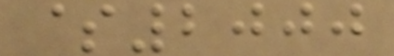$2000
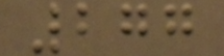277
